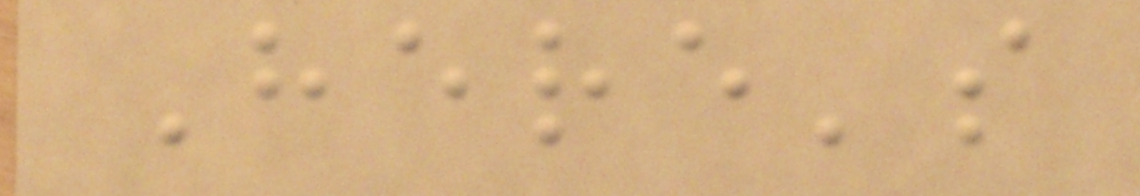Here's
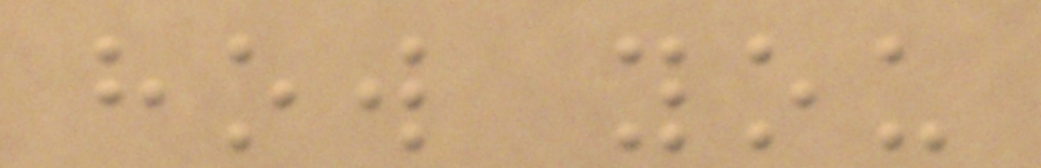how you
